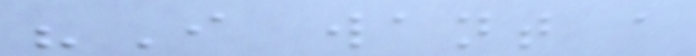"I want a
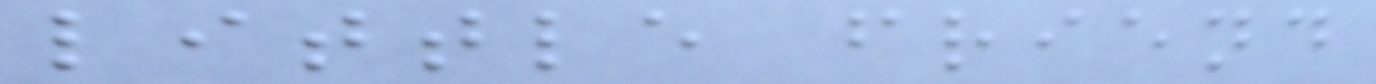little friend
